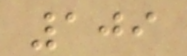109
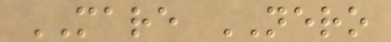MARE NERO
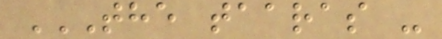THE TAARAS -
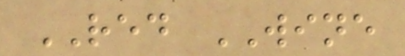RED WINE
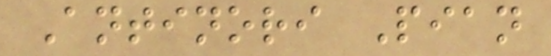Antinori Pian
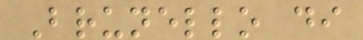Brunello di
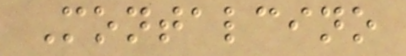Montalcino
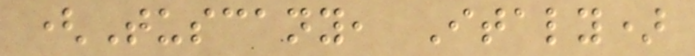(Tuscany, Italy)
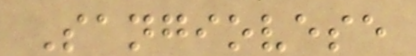Sangiovese
